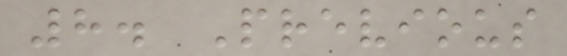8. Previous
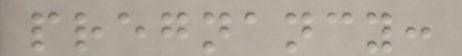pregnancy:
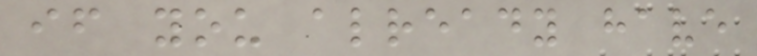if you already have
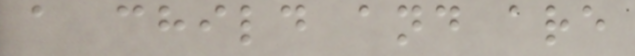a child and are
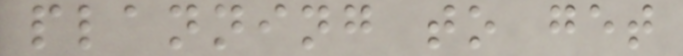planning to get
